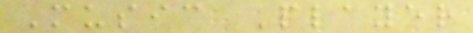Music Player
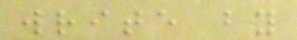write by
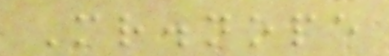Mr.nope
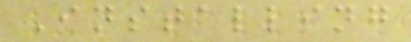Installing
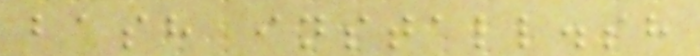bash install.sh
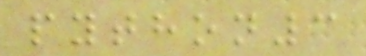python3
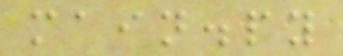main.py
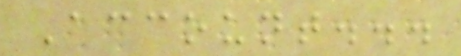Account...
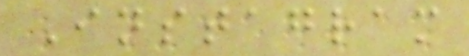Instagram
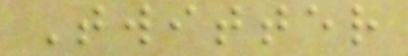Twitter
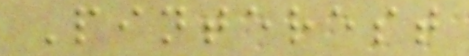Pinterest
